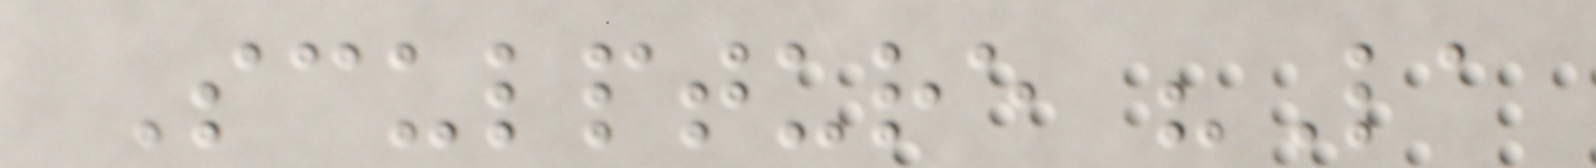Sculpture "La
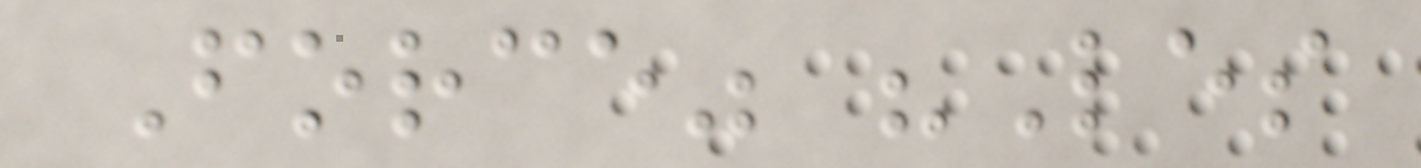Force" "Les
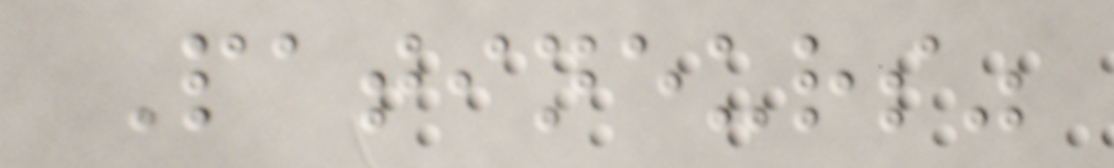Patineurs"
